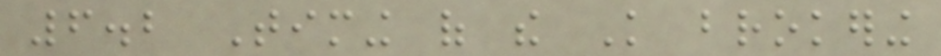6.2 Timing of the Knowledge brokering
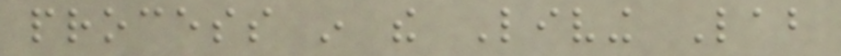process in the Living Lab
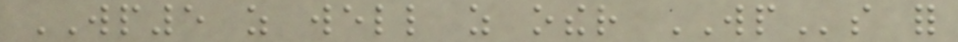WP5 as well as other WPs for
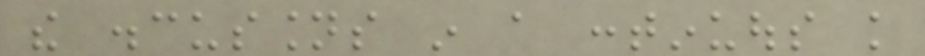the discussions in a continuous knowledge
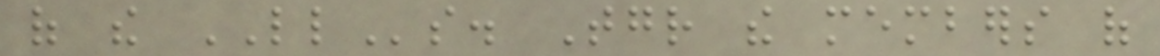of the LLs. Together the members of
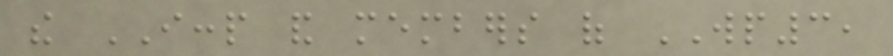the ICCP and members of WP3,
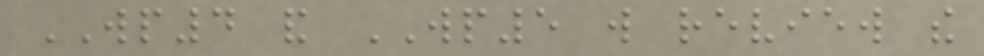WP4 and WP5 will review the
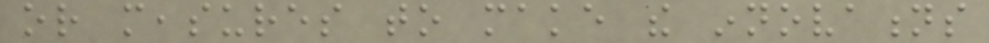or measures to make the innovations
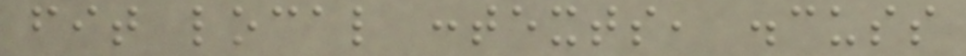fit local contexts, discuss
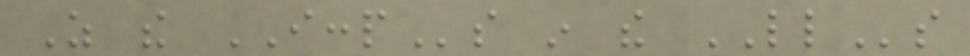As the ICCPs in the LLs
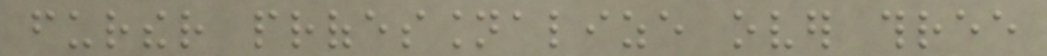further professionalize over three
